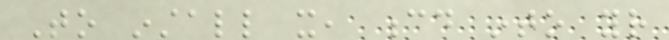To install it, cd into your
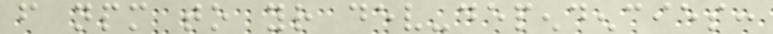from npm to your dev-dependencies:
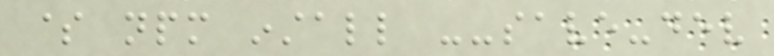$ npm install --save-dev
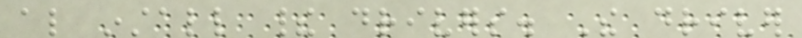also install their drivers. The driver
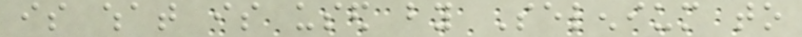is what is used by Selenium to
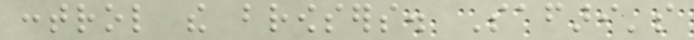control the browsers. Safari's
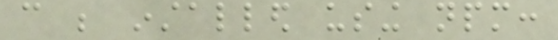can be installed using npm:
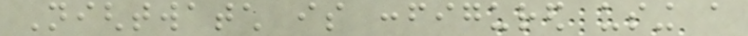Nightwatch is configured using a
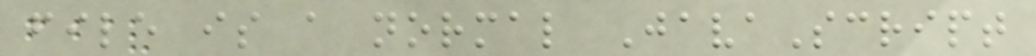file is a normal JavaScript
